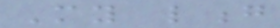My long
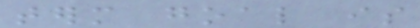term goal is
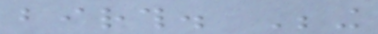birth. Being
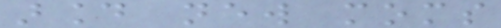around new moms
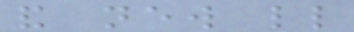and new little
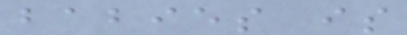babies is
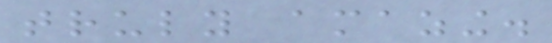truly amazing.
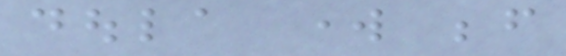doula work before
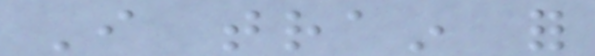I train for
